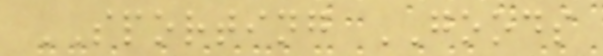SPORTING GOODS
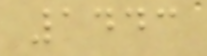1443
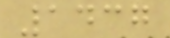1437
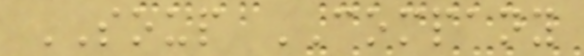SOUP COMPANY
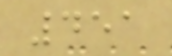451
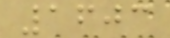1603
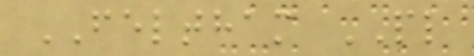FELTHAM PL
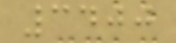3400
